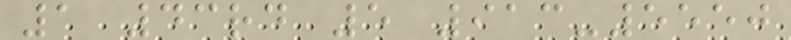1 43rd 5 913-5550
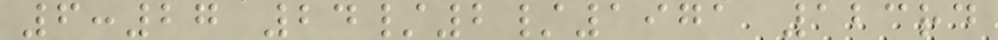6:27 24/2/1971 123rd
